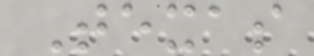Texas
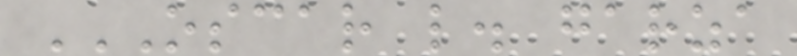OSCAR L. GARZA
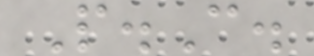P.C.
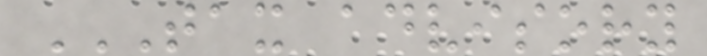TAX ADVISORY
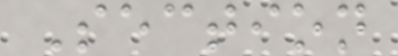Section
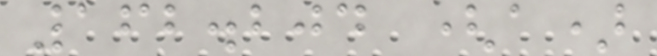162.204 (a)
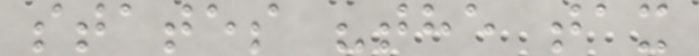states "the tax
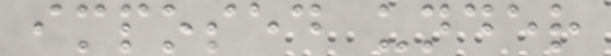imposed under
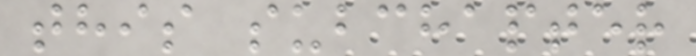this subchapter
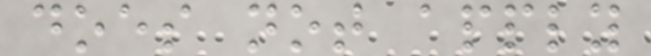does not apply
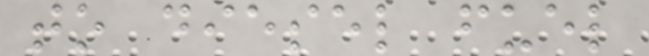to diesel fuel
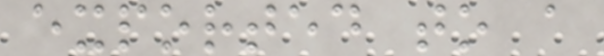exported to a
